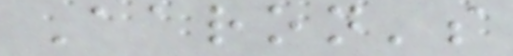Aaron's
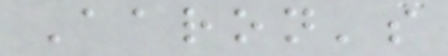Aaron's
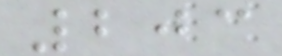203
